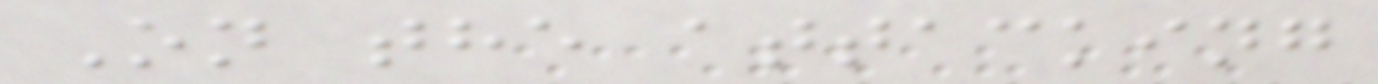On the attacking
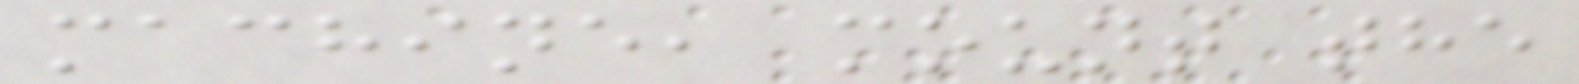machine, mount the
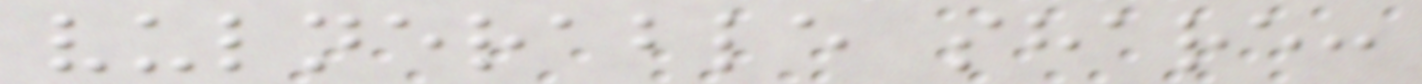vulnerable share:
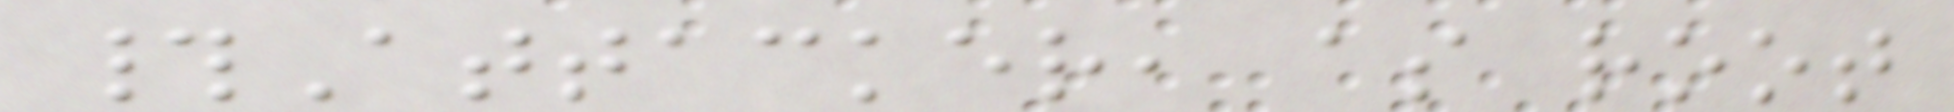#Attacker, as root
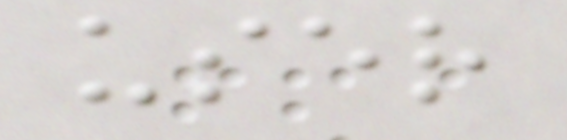user
